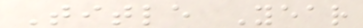Title Year
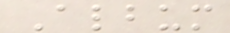Album
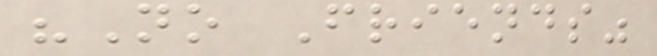"No Friends"
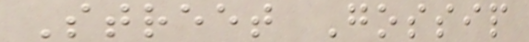Street Gossip
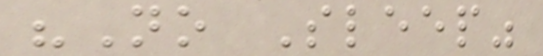"No Sleep"
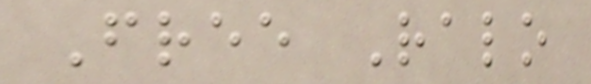Free Ralo
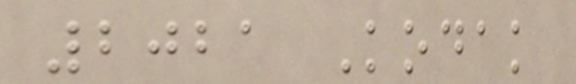2021 Kodak
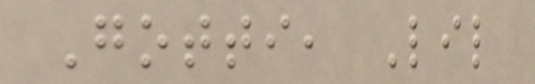Gotti, Lil
